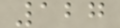127
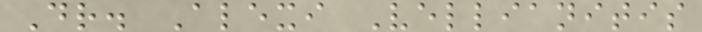Dr. Alexi Vellianitis
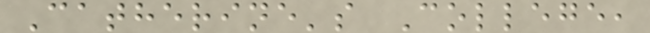Catherine's College,
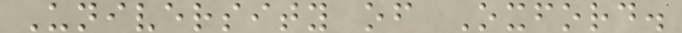University of Oxford.
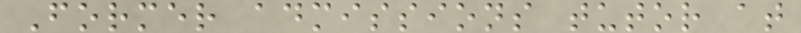Former admissions tutor at
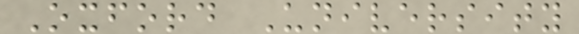Oxford University
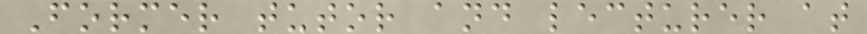Former tutor and lecturer at
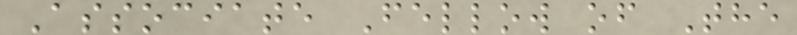Associate Fellow of The
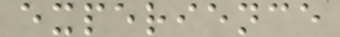experience
